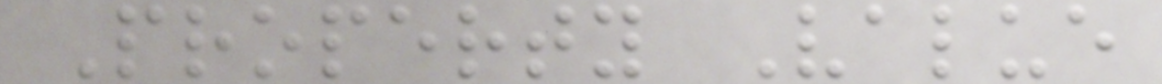Property Value
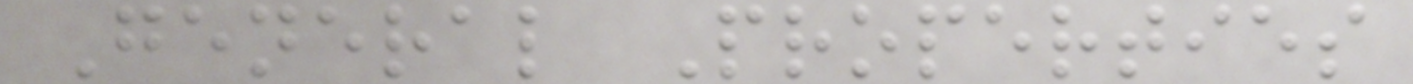General Properties
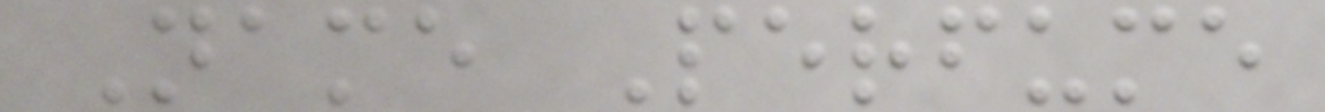Name Perfume
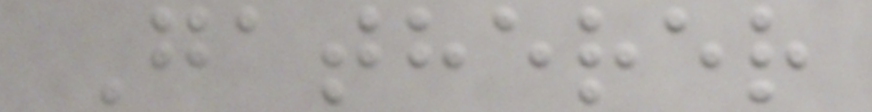Gatherer
